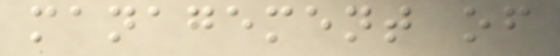management of
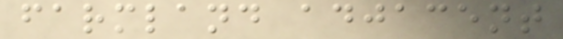farmland adjacent
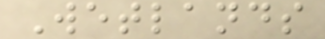Wetlands
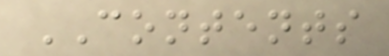CONTENTS
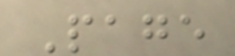Page
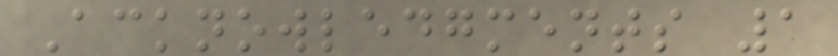Acknowledgments 1
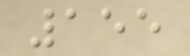155
